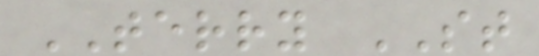TERRY ST
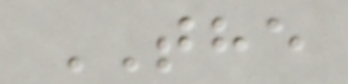THE
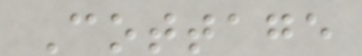Cottage
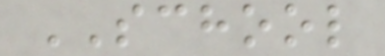SCHOOL
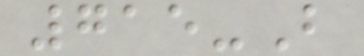715-B
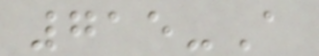715-A
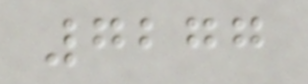7277
